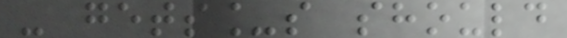- gets_s should
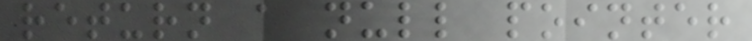return a null pointer
